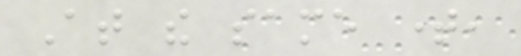At the same time,
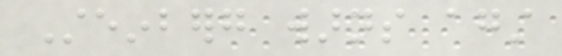Steinberg warns against
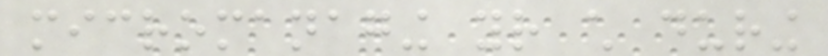micromanaging your child during
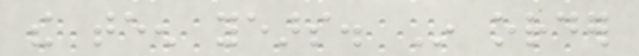the teen years. In order
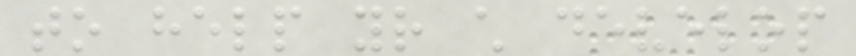to help your child develop
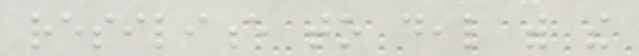resilience to deal with the
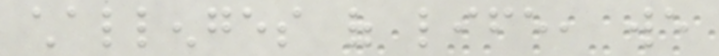challenges of life, we
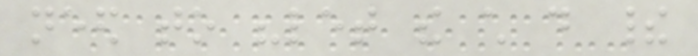need to "let the child do their
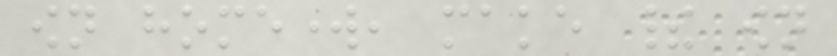own homework, make their own
